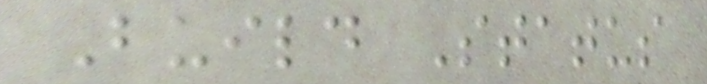Build Status
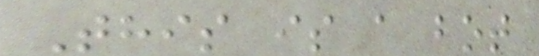This is a bot
